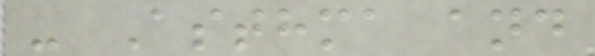- Asthma and
